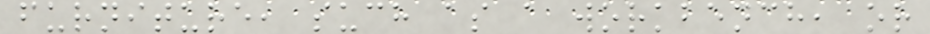furniture, such as a workbench, or
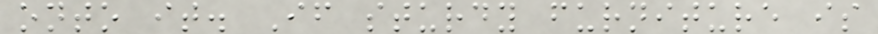onto it. If sturdy furniture is
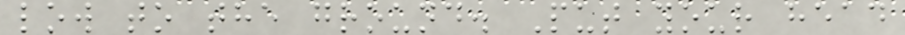low to the ground. Put your head
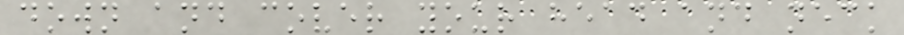down and cover your head and neck
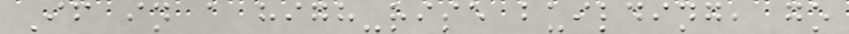If in a high-rise building, go
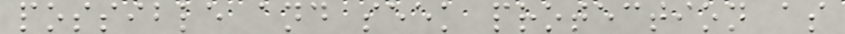possible and seek protection as
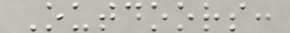Outdoors:
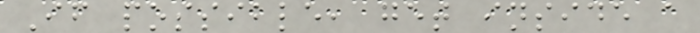If possible, get inside a
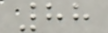88
